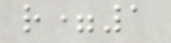r=1
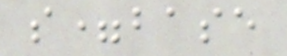s=base
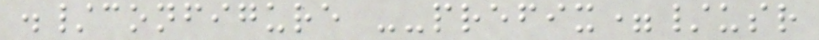./configure --prefix=/usr
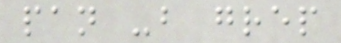pan -b grep
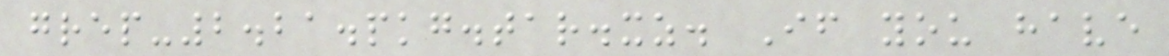grep-2.21.pkg.tar.xz. If you have
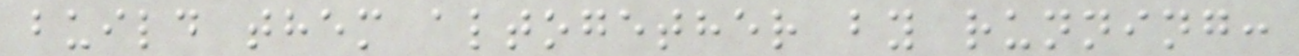build them altogether by running:
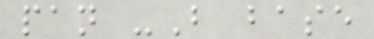pan -B base
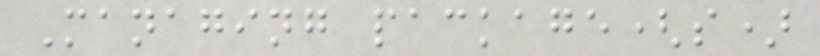Managing package(s)
